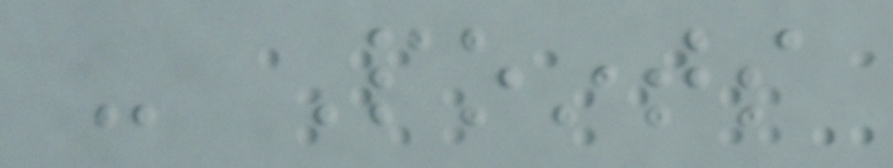- Points
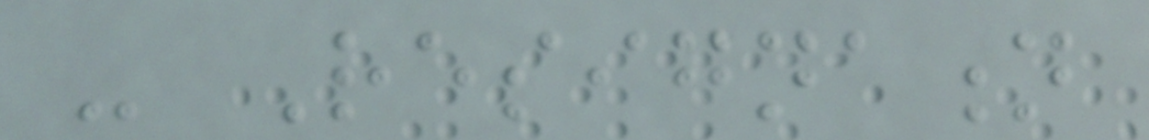- Resignation
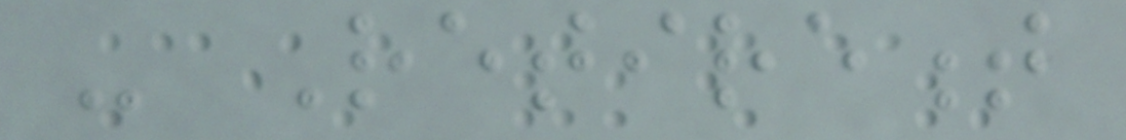- Retirement
